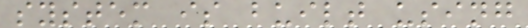system is built using
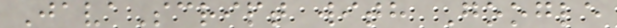JavaScript with Google
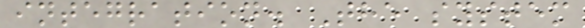integration. The system
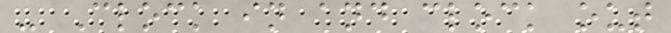- Clock in and clock out
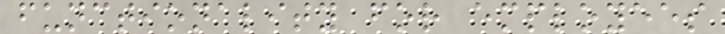functionality for employees
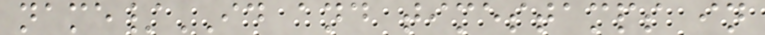name/ID and timestamps in
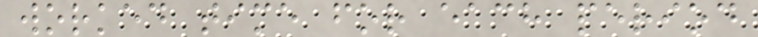worked time for each period
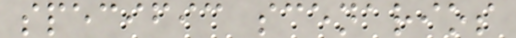specific scenarios
